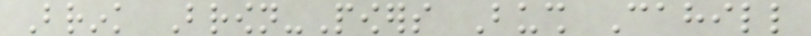Brink Brown-Powers Bush Cahill
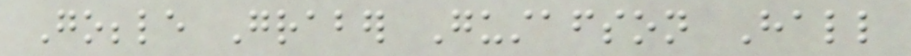Gobble Graber Gustafson Hall
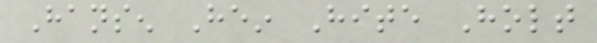Hansen Hein Hite Holt
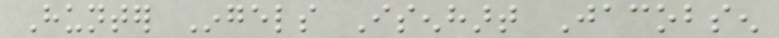Hunter Ingels Isenhart Jacobsen
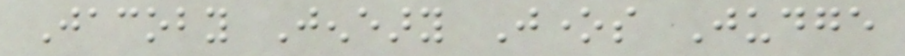Jacoby Jeneary Jones Judge
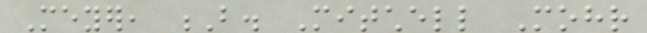Meyer, B. Mitchell Mohr
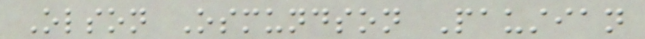Olson Osmundson Paustian
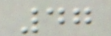47
